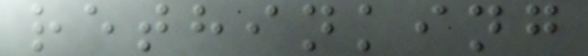rethinking
